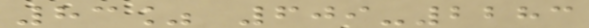83% 609-2283
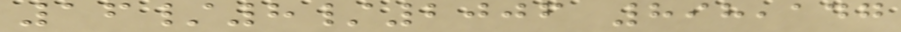16/8/2006 898,147
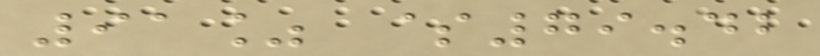91% $79.42
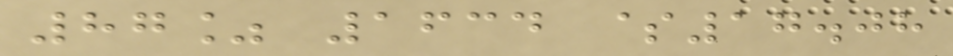87% 1634 $17.08
